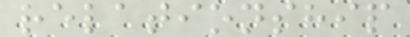relationship
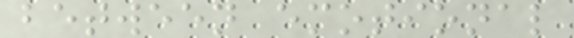between emotional
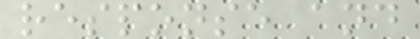response and
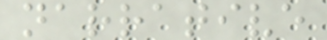narrative
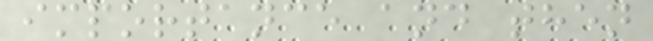importance and then
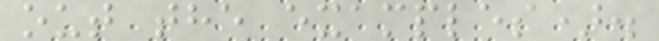out the examples).
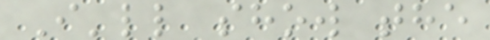I'll show the
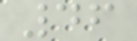46
